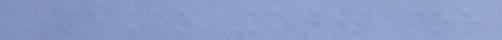Speaker Notes for
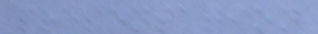presentation
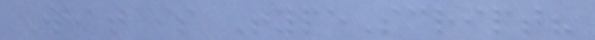What is TypeScript?
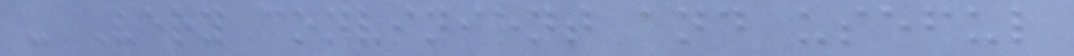- Very convinient and useful
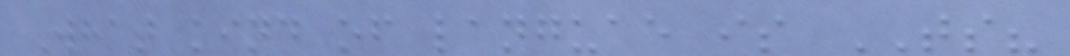What kind of languae is TS?
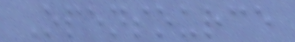Opensource
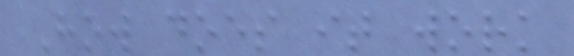How does it work
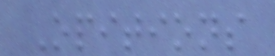Opitions
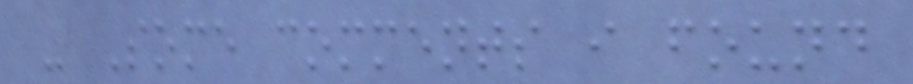- Some comments i found
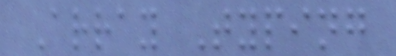Array Typing
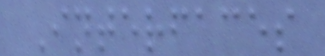Interfaces
